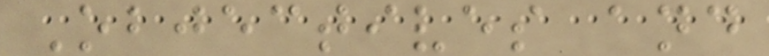Objectives and
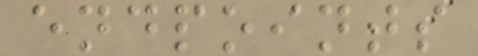endpoints
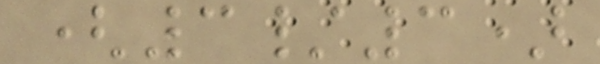(3/3)
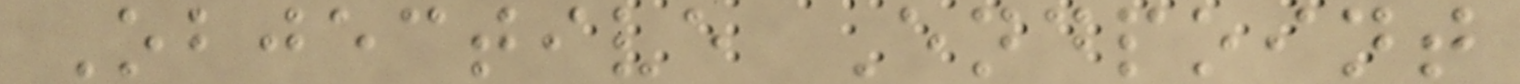Objective Endpoint
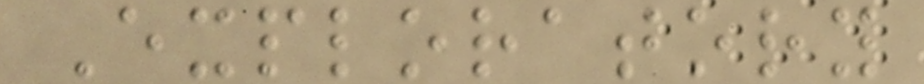Exploratory
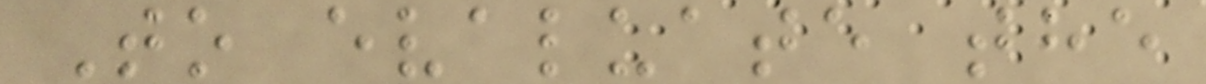To evaluate the
